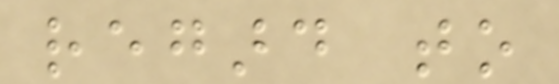regard to
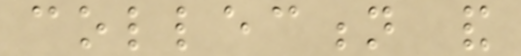collection and
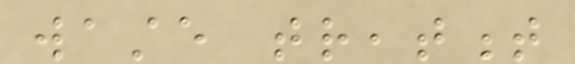waste treatment
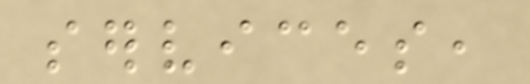services,
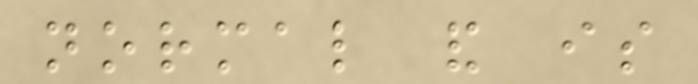normal and is
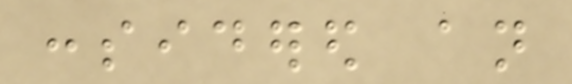considered an
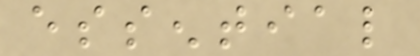essential
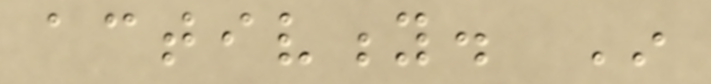activity. In
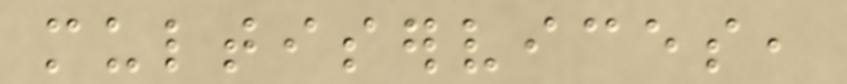multiservices,
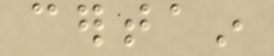certain
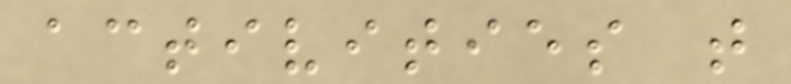activities that
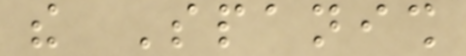the Spanish
